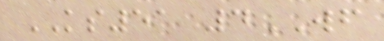KS51 4WF
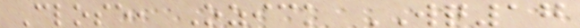Close, Ozick WQ17
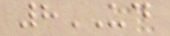8UD
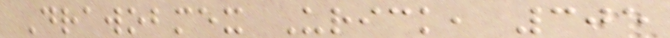Drawobmex Urick, 305
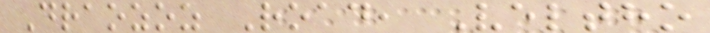Draozoz Road, Veltho
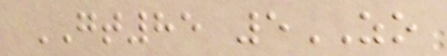GT85 5ZO
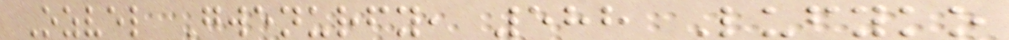Ozvel Gwenurfy, 588 Lufyko
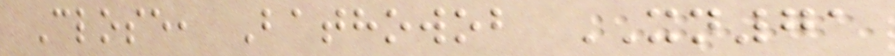Close, Bathowob XN71
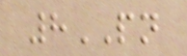8PN
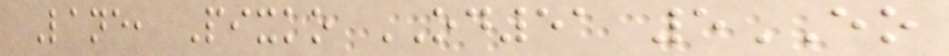Lane, Pixko OD51 5EO
